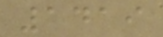1419
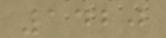1420
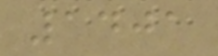1401
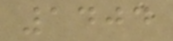1404
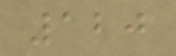120
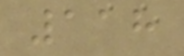118
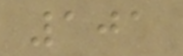101
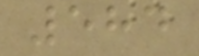584
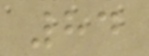84
